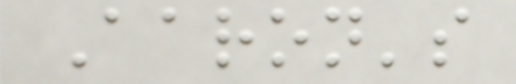Aaron's
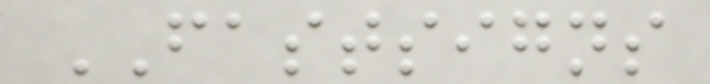FASTSIGNS
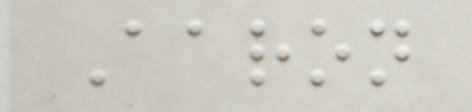Aaron
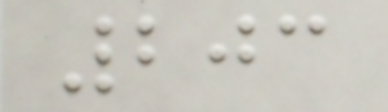203
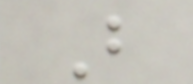B
